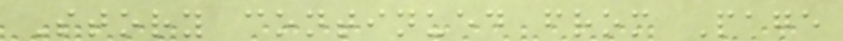Story continued from Page
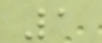1
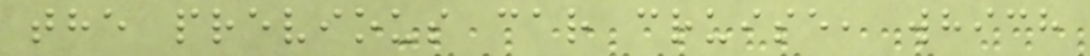the previous car cruise, which
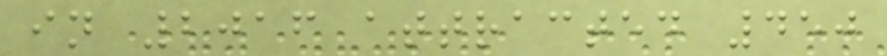in 2016 attracted 450
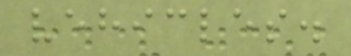vehicles.
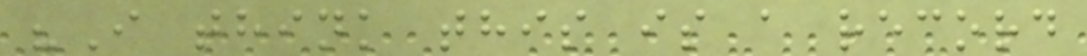"I think this is a record
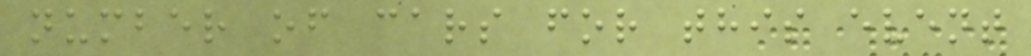number of cars for this event
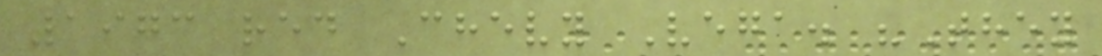1973 red Chevy Vega. "They
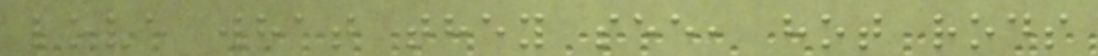love what they see, hot rods
